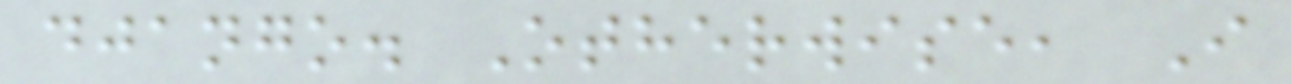django. Otherwise, I
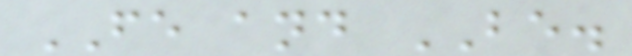FE and BE.
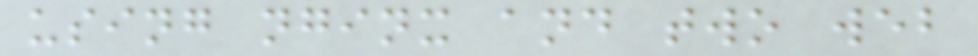using nginx and two web
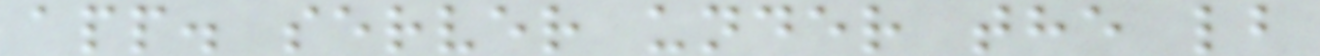app. server under the lb
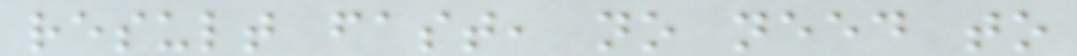result fast, no need to
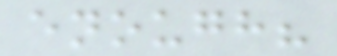enough?
